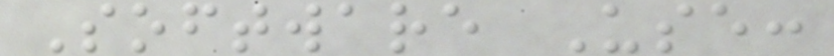Software Use:
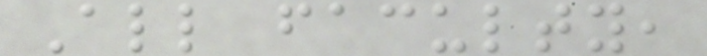All faculty,
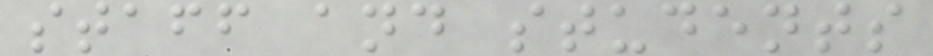staff and students
